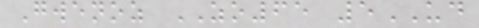Gwenoz ZO65 5UD
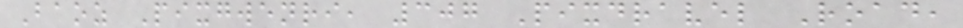Baoz Pixgwenri, 307 Pixdravel Road,
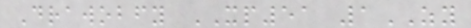Drawobfy XP51 1ZY
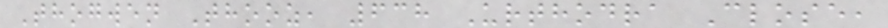Thogwen Thooz, 638 Urthodra Close,
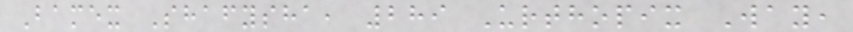Bamex Shafysha, 289 Urthopix Way,
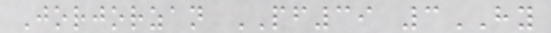Jorjorzan PF39 3HY
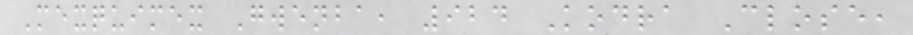Mexquimex Gwenba, 924 Kodra Close,
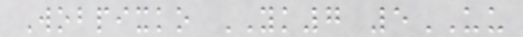Wobpixko YK7 5UU
